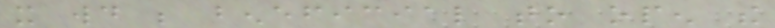it would be beneficial to open the
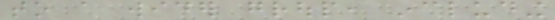to a wider group, including
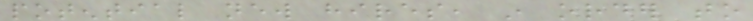potential new hires, in order to
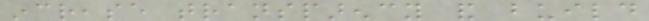increase transparency and build
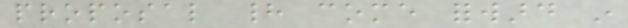proposal had come forward in
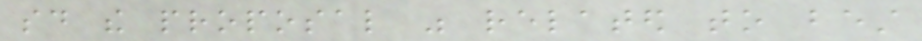said the proposal was related to best
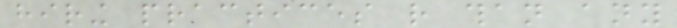hiring practices rather than any
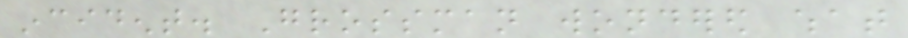incident. Grossman wondered what
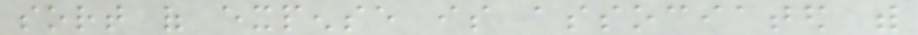sort of expense is associated with
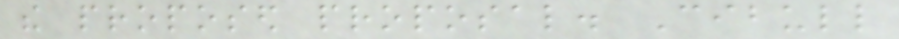the proposed proposal. Cibull
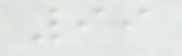99
